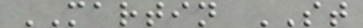MARTIN ST
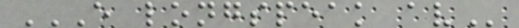E LONGSPEAK AV
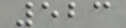523
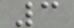3
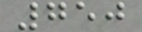750
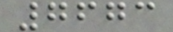7673
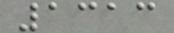1313
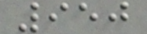950
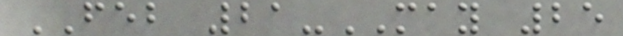FEB 21-MAY 25
